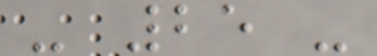- 25 -
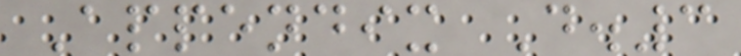Appendix D.3
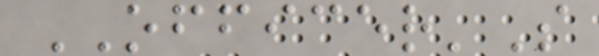OFFICER'S
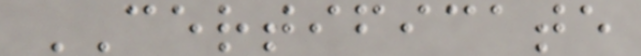CERTIFICATE
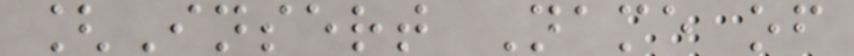[Insert Name of
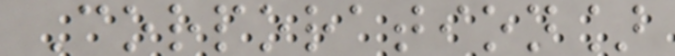Corporation]
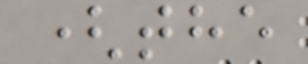(the
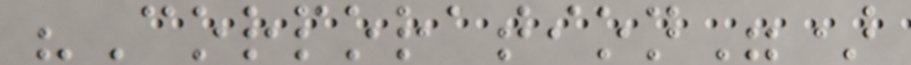"Corporation")
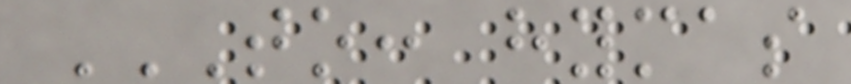TO: HYMAS
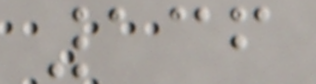136
